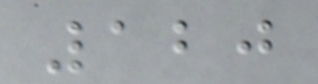120
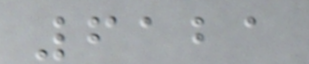6121
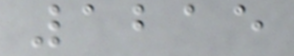1215
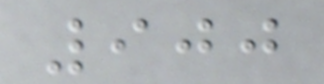900
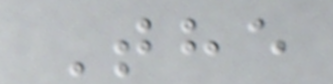The
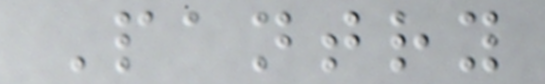Pantry
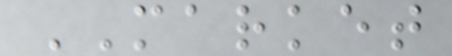MARKET
